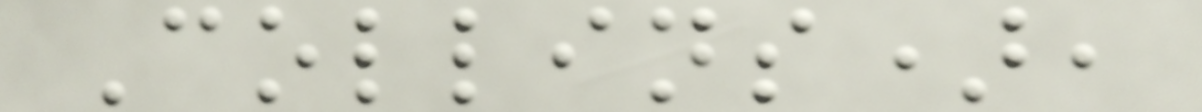Collins),
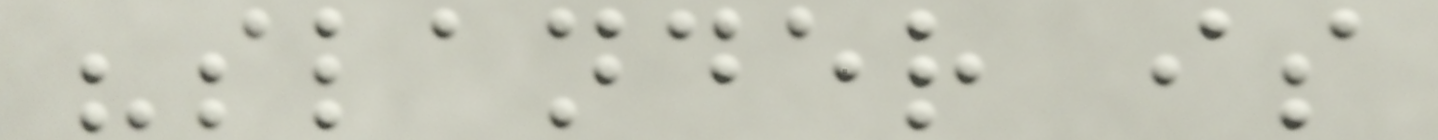"slander is
